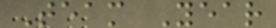Team Year
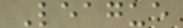League
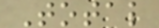Total
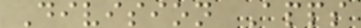Division Apps
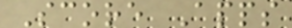Score Apps
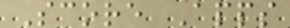Score Apps
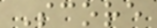Score
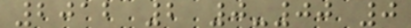2012 2 0-00 0
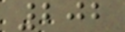202
